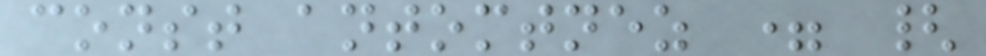const antomtnez = {
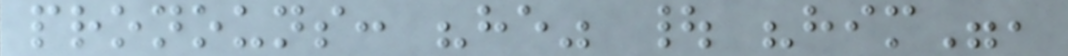pronouns: "he" | "him",
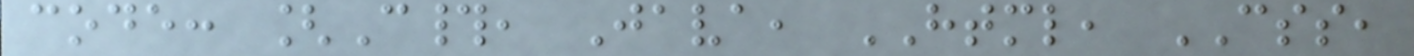code: [C#, Java, HTML, CSS,
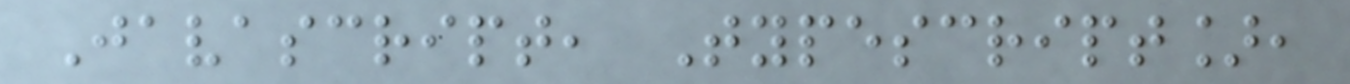Javascript, Typescript],
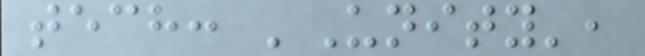tech: 'Unity',
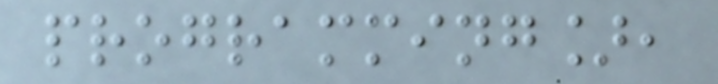programming],
